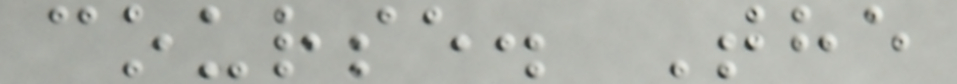course. The
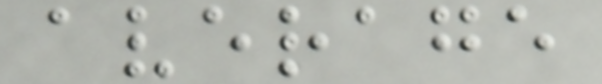average
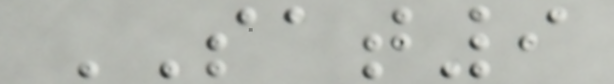SAT9
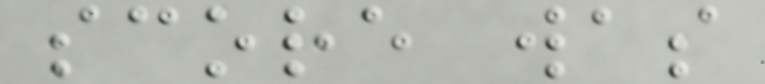score was
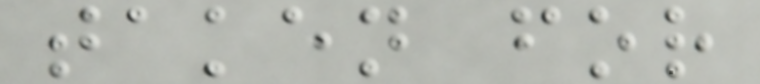taken for
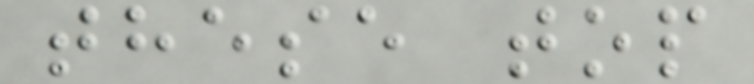these top
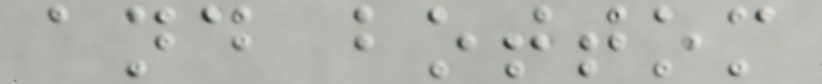and bottom
